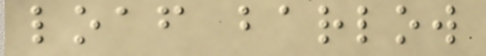loaf barlow
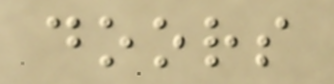doors
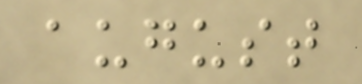august
